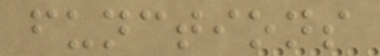functions
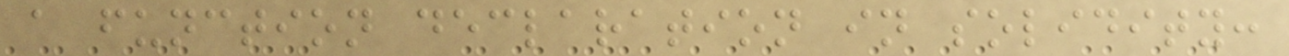a function declaration in solidity:
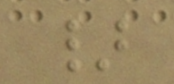}
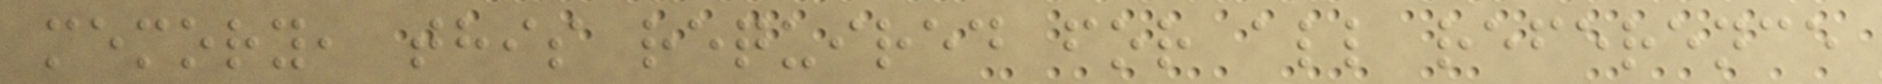memory, this required for all reference
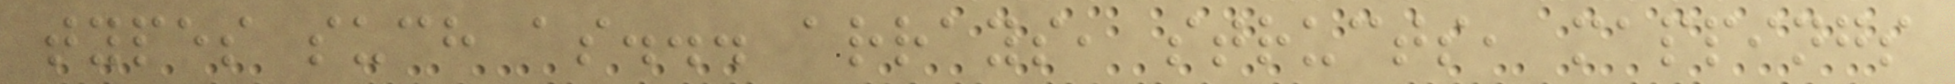types such as... arrays, structs, mappings
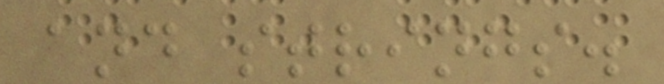and strings.
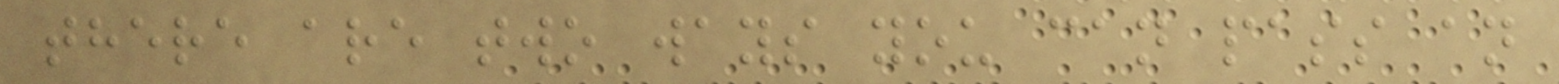there are two ways you can pass an
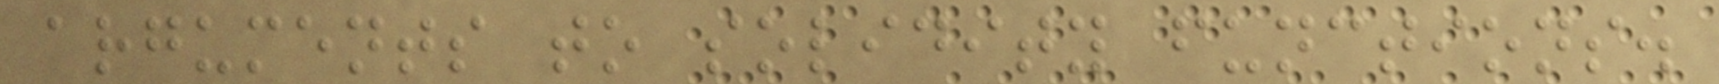arguments to solidity functions.
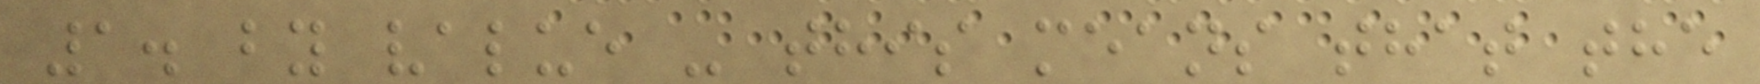1. by value - this means that the
